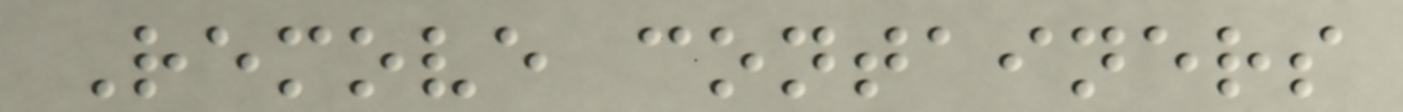Remove containers
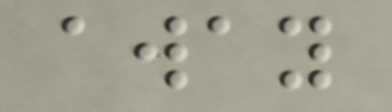away
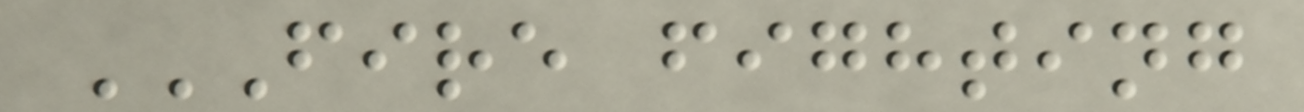FIRE FIGHTING
